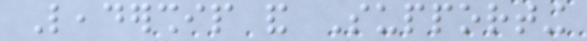Leadership and Supporting
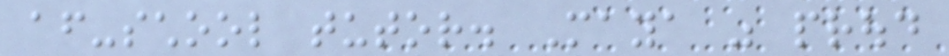after-school tutor. Maya was proud
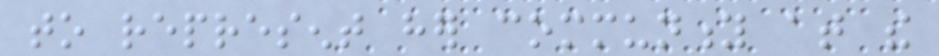to represent her community at the
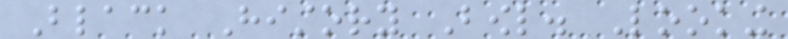Black History Bowl. Looking
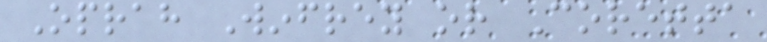Oprah Winfrey or Coretta
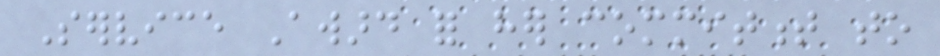Service Award for her commitment to
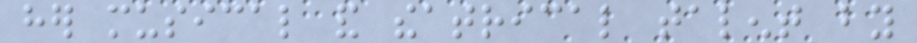her musical and theatrical talent by
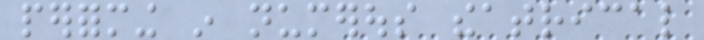performing in numerous theatrical
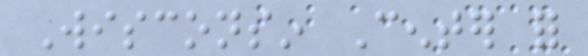Wisconsin Center for
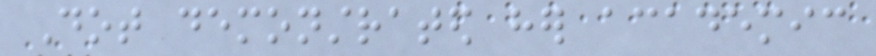Dot demonstrated her academic
